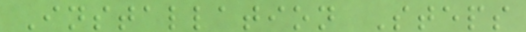Installation Steps
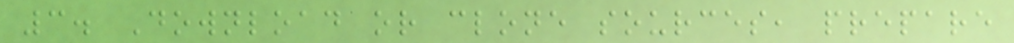3. Download or clone sources, prepare
